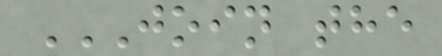JOIN THE
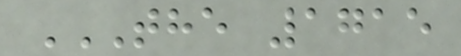THE 1715
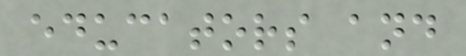educators and
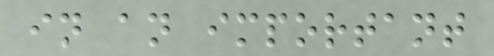in an important
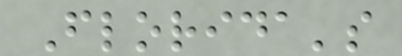Florida's
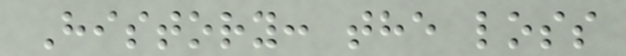History: the loss
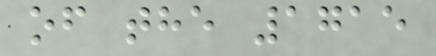of the 1715
